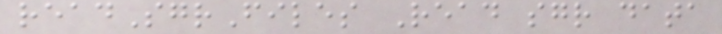readSgrFiles Read sgr data
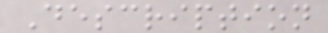Description
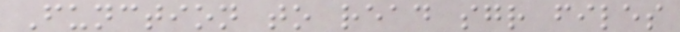Function to read sgr files
